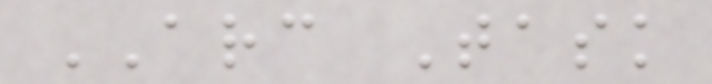ARC Task
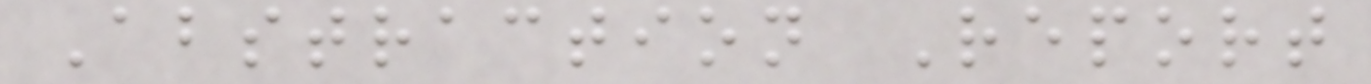Abstraction Report
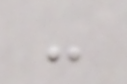-
